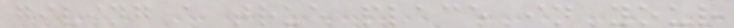giving a true place in your
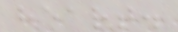heart.
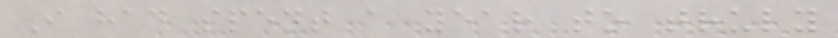I had spent a year to truly
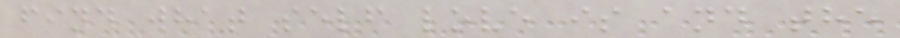find what self love is and the
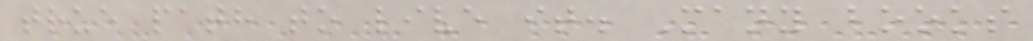true path to live it. Many books
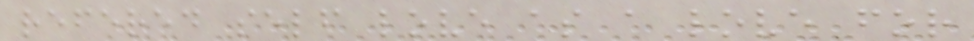refered self love as a love for
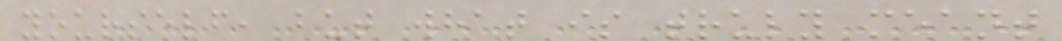yourself, but what is truly meant
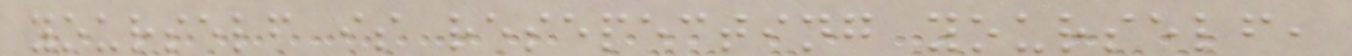yourself is resepecting yourself,
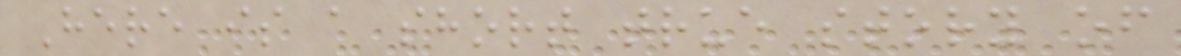Here is a short true story of
